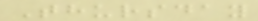Thursday
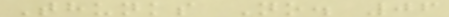Thunks No. 06
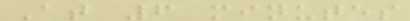At 6 minutes
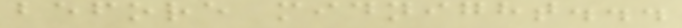before midnight...
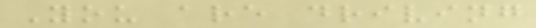You are driving
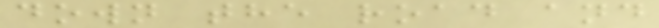down the road and
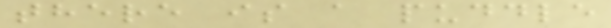there is a puddle
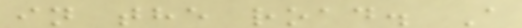in the road. A
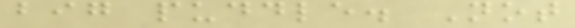big puddle. Not
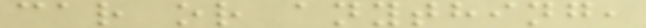car or anything,
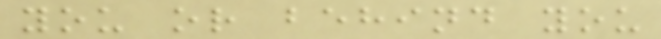you or behind you
